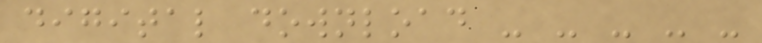digital download - - - - -
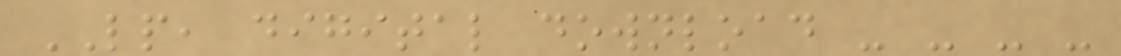LP, digital download - - - -
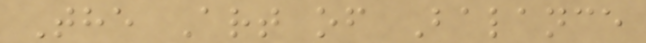The Art of Balance
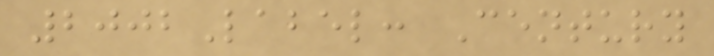2002Label: Century
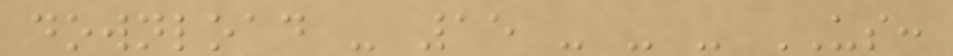download - 15 - - - US:
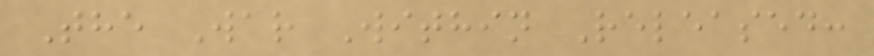The War Within Released:
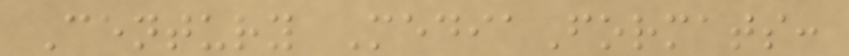Century MediaFormats:
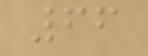66
